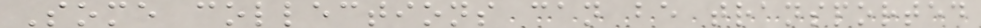Some collections can be transported
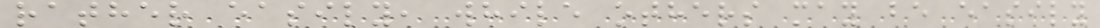rather easily, while others may be easily
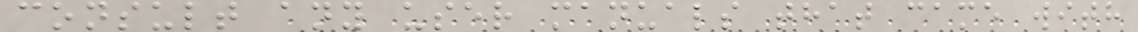consult any user manuals that came with
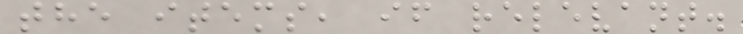the items, if relevant.
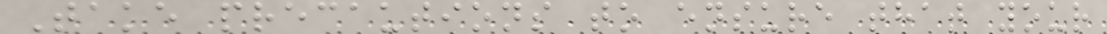Take precautions to ensure that your
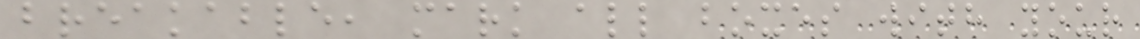breakable, mark all boxes with your
